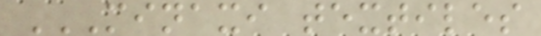MINAXI TEXTILES
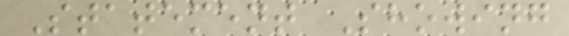Statement Showing
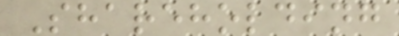Shareholding
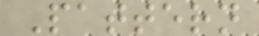Pattern
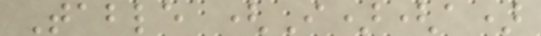Table (I)(a)
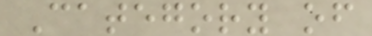Category of
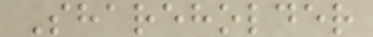Shareholder
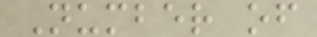Number of
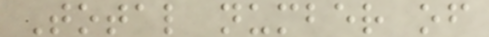Total number of
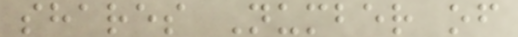shares Number of
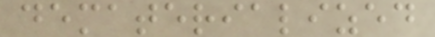dematerialized
